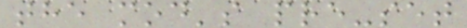the mod's pre-set
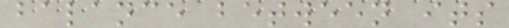balance between its
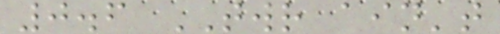0.6 TWR ain't
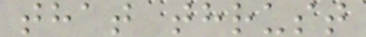that thrust
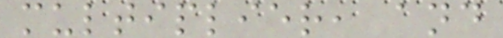multiplier, and
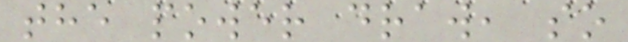the power draw, so
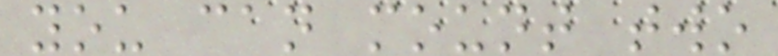you can mount two
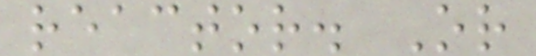reactor. Or
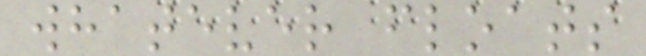whatever floats
